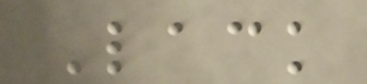Lack
